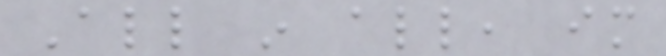All in all, im
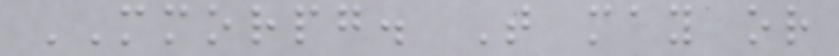MMORPG. That may or
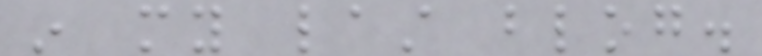in my last blog.
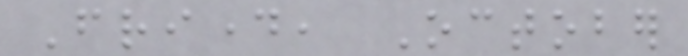Friday, October
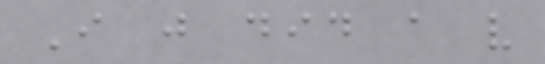I just did a very
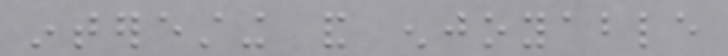interesting and enjoyable
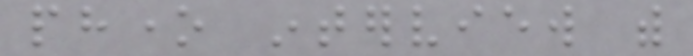phone interview with
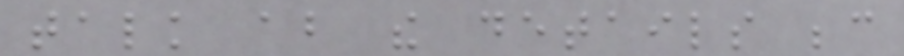talk about the details because
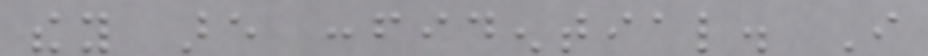they are confidential. I
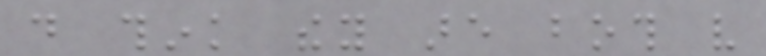do think they are both very
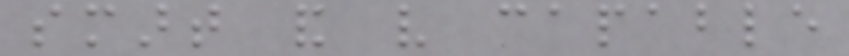smart and very capable
